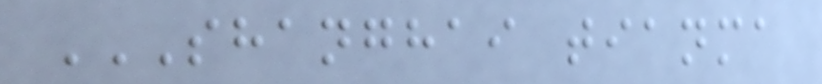SHANGHAI TIANMA
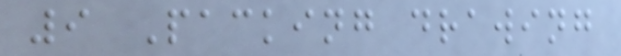9 Packing drawing
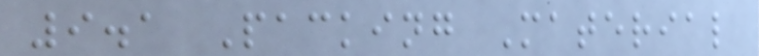9.1 Packing Material
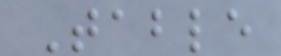Table
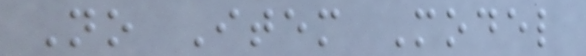No Item Model
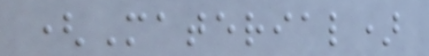(Material)
